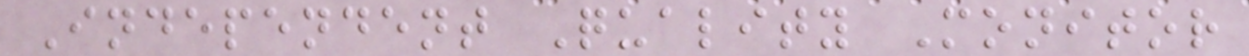Independent Quality Monitor
